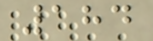184
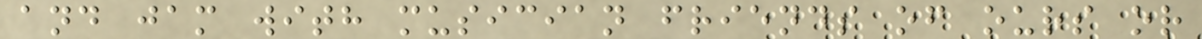and jam with musician friends of ours or
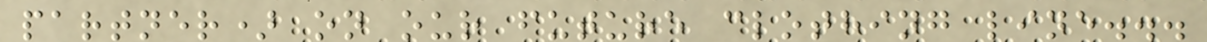partner) on our future clothing line...
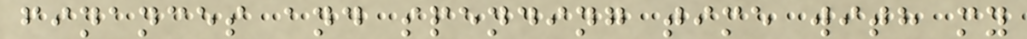finances and spending time with my
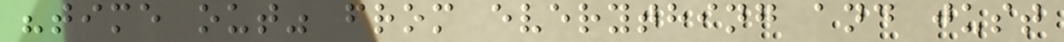"time out" from everything and just
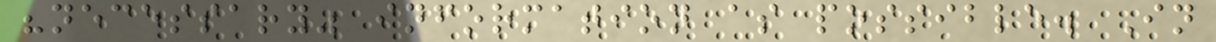"necessary" information as possible. In
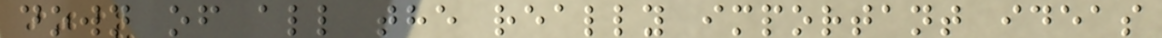down of all the really important ideas
